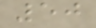50
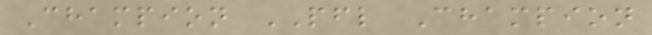Champion PFL Champion
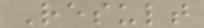Result
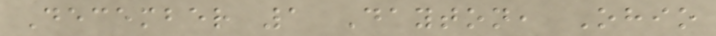December 1 Dayton, Ohio
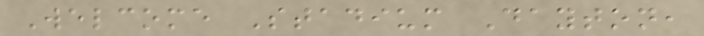Welcome Stadium Dayton,
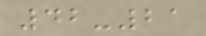42-21
